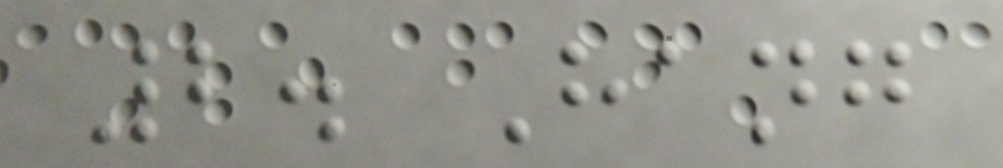2. Hang
